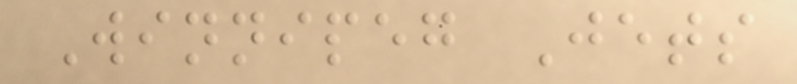Winnipeg Jets
